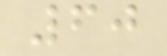60
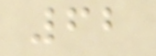62
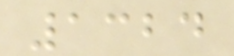1324
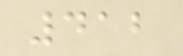412
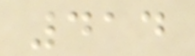414
